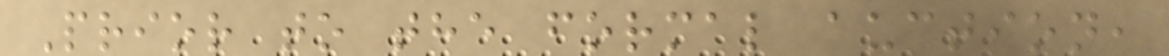Prior to the formal auction,
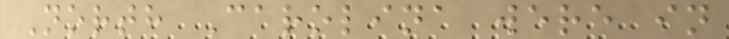North Carolina were in
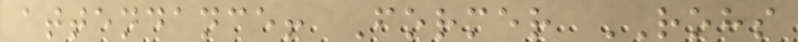attendance! Former ROHS
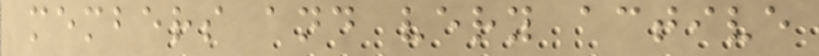members and very active
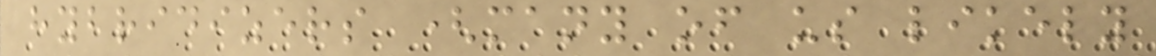hybridizers (many of us likely
